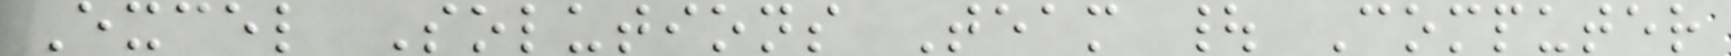Excel Solutions Team | Computer
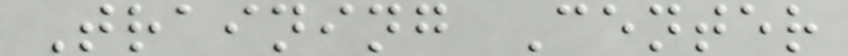Training Center
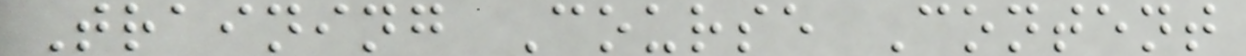Training Course Content
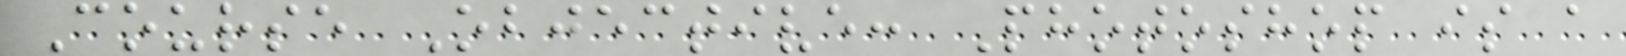Course Objective: Photoshop is a
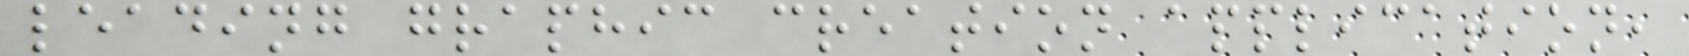leading graphic creation application,
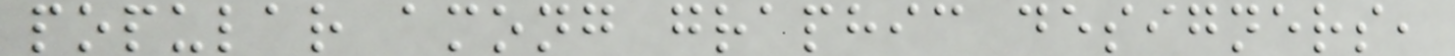popular among graphic designers,
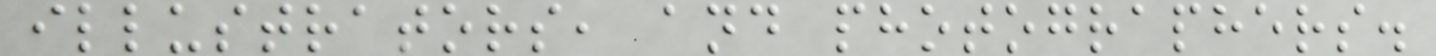illustrators, and photographers.
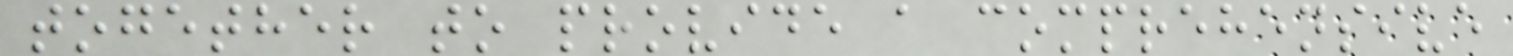together to provide a comprehensive
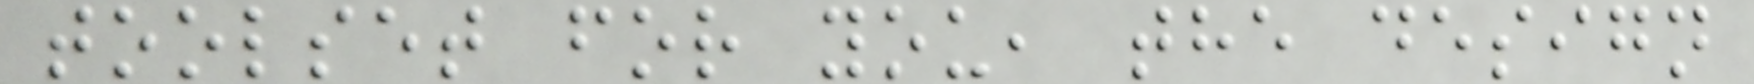toolset for you, the design
